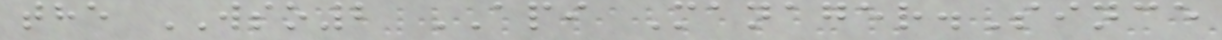the WSO2 API Manager.Since
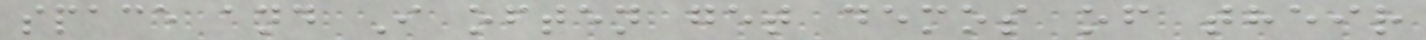space and I often get demos of their
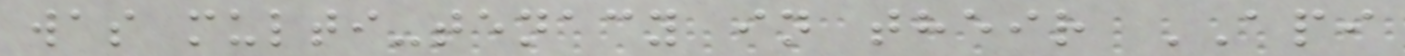was multi-tenacy in their API
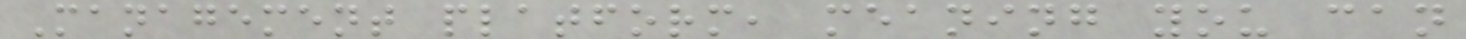Management platform, meaning you can
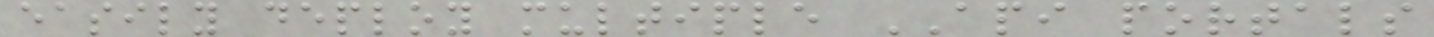easily deploy multiple API portals
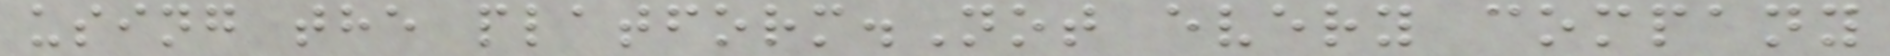using the platform.Not every company
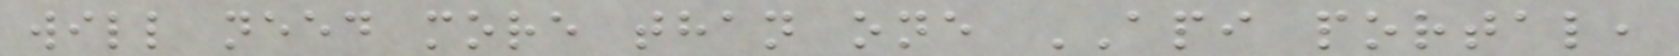will need more than one API portal,
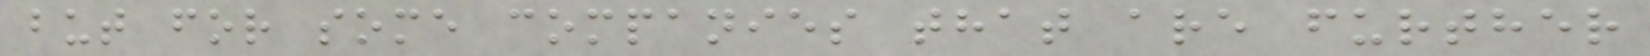but for some companies that are further
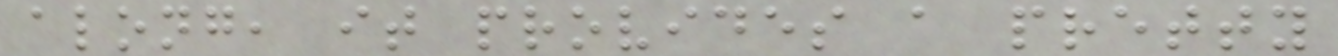along, it provides a pretty
